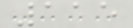115
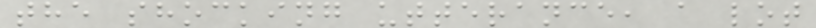the shocking utterance, a lot
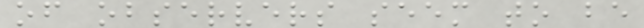of observers seem to be
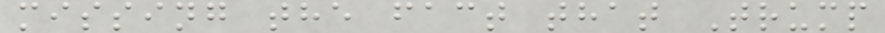missing the fact that Trump
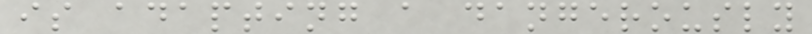is adapting a dangerously
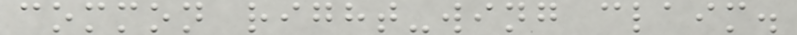common right-wing claim.
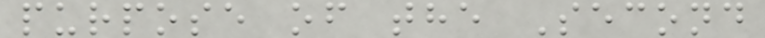purpose of the Second
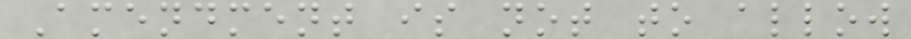Amendment is not to allow
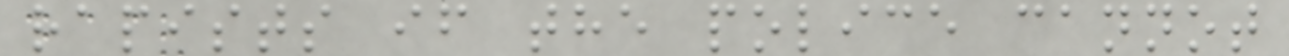rapists if the police cannot
